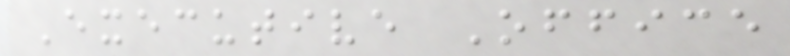Executive Office
